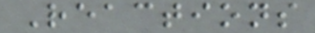Reactions
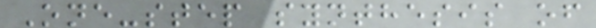One-step synthesis of
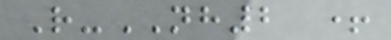R-NH2 +
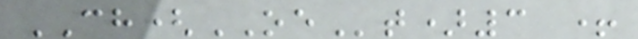CH(OEt)3 +
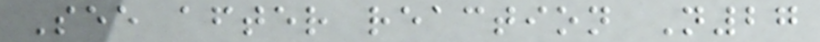See after reaction N27
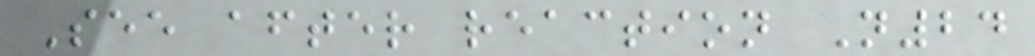See after reaction N24
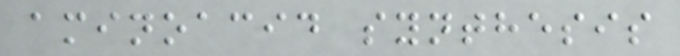aminoacid synthesis
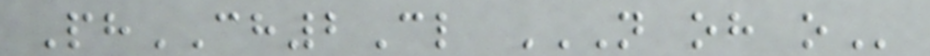PhCH2Cl N OH O
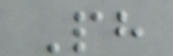Ph
